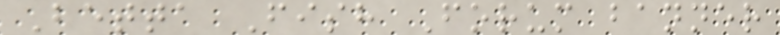Betta Fish Forum banner
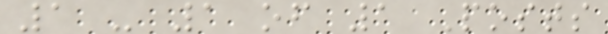1 - 1 of 1 Posts
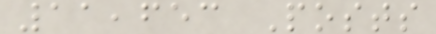11,653 Posts
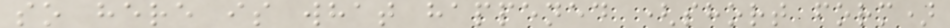so here is what happened (short form)
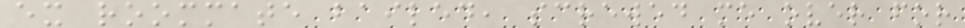ex roommate bailed, screwed me over for
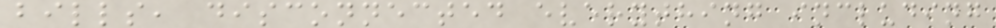bills, disconnected everything including
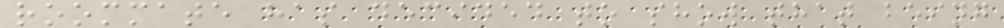roommate has decided to show that being
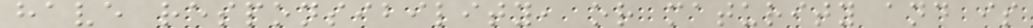have responsibility, or maturity and is
